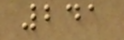241
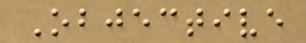Objective
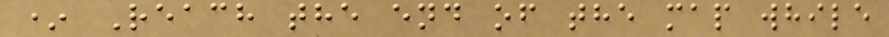* Reach the end of the map while
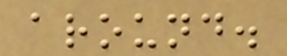around.
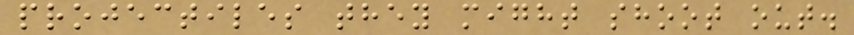projectiles they might shoot out.
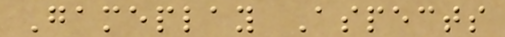Gameplay Aspects
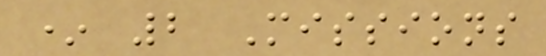* 2 Missions
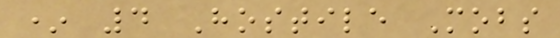* 4 Hostile Mobs
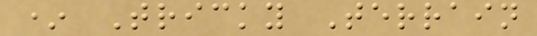* Tricky Terrain
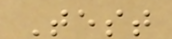Test
